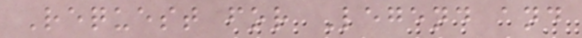Request for Legend and
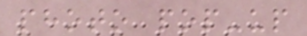photo pop-up
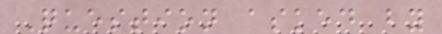Question asked by
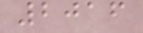2016
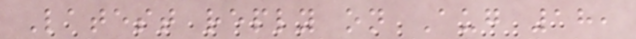Latest reply on Aug 18,
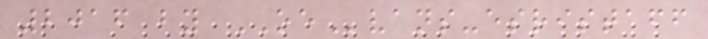2016 by OEvans-esristaff
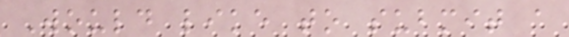Would like to submit a
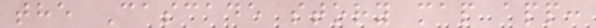the Cascade story map app:
